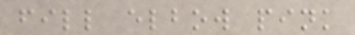fill elbow pink
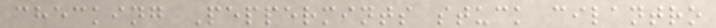checking Peppermints stuck cilantro
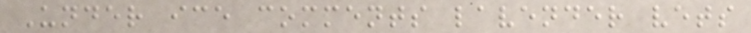Under ice comments lavender vets
